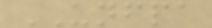UNFPA
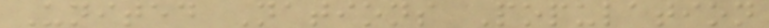United Nations Population
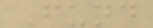Fund
